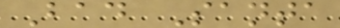Bad Santa
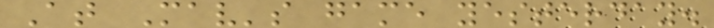At Mav's game yesterday.
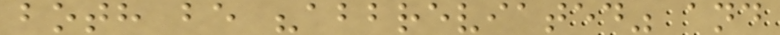both be "abbreviated" and
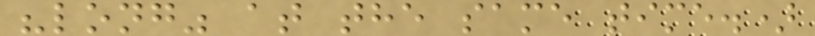"long" at the same time.)
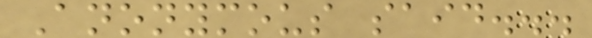Anonymous said...
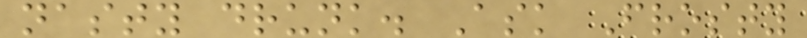nasty drunk. Ask Frosty
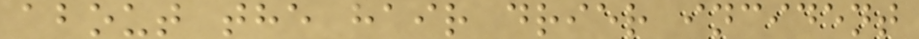about the hair drier incident
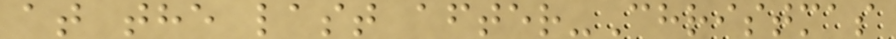at the last after-Christmas
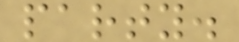party.
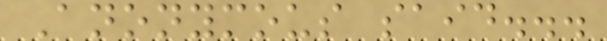Anonymous said...
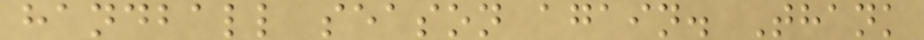handball season again. Thank
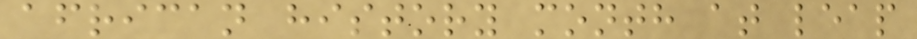african history month at leap
